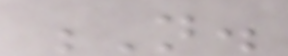N.
